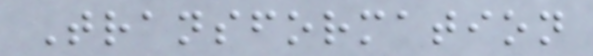Transformation
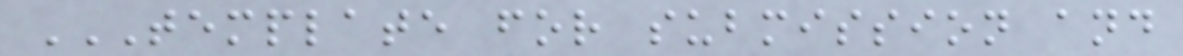TEMPLATE FOR SUBMISSION AND
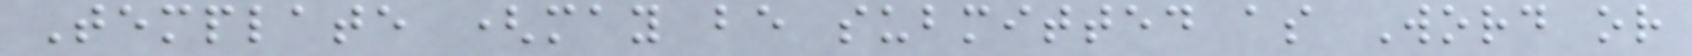Template (may be submitted as Word or
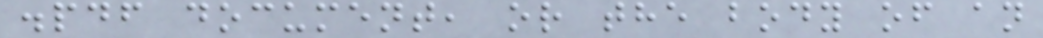.pdf document, or the body of an
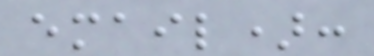email):
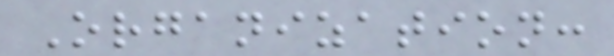Organization:
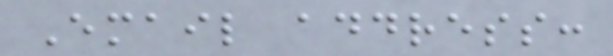Email address:
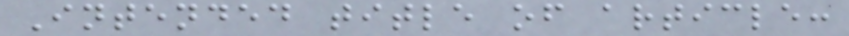Intended title of article:
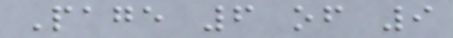Page 6 of 9
